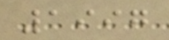1997
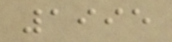1995
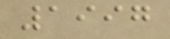1997
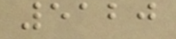5120
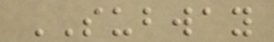SUBWAY
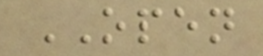OPEN
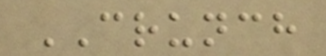CRUNCH
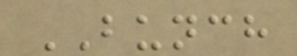BUNCH
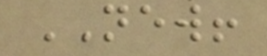NEW!
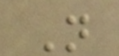N
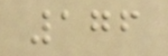176
